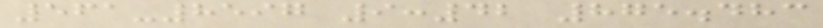561-8597 9:42 875.483
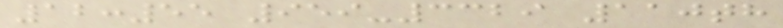12:55 959-3329 110th
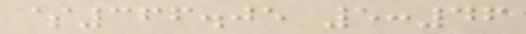$366.05 5:46
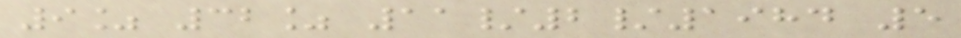9% 32% 11/2/1984 5
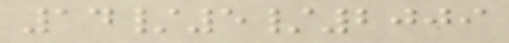14/5/2009
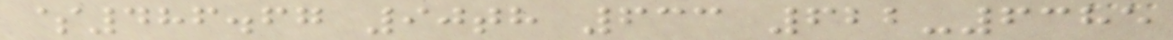$486.67 90th 633 622-6385
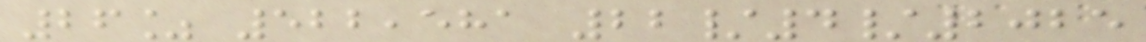26% 522,581 22/4/2025
